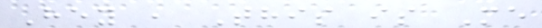Hey , This is Me
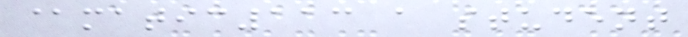@matic113 a student
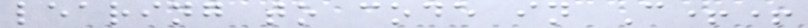learing to code in C++
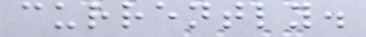currently.
